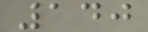140
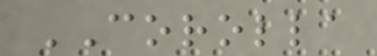COROLLA
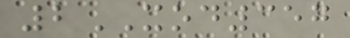2XOD357
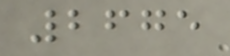2675
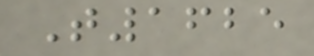T1625
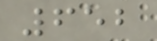652
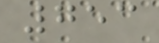753
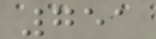751
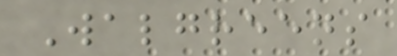Walgreens
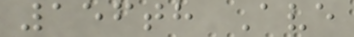156th Ave
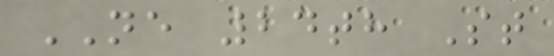NE 24th St
